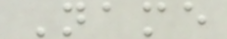Name
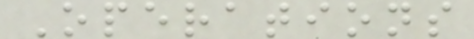Operations
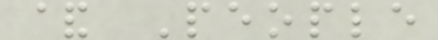& People
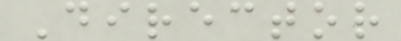Director
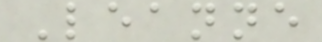Leanne
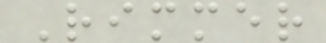Rimmer
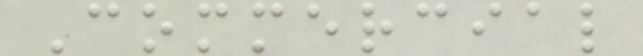Commercial
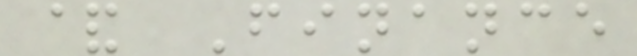& Finance
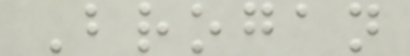Brogan
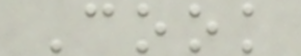Cook
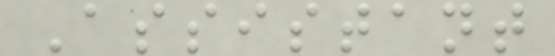Assistant
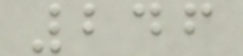246
